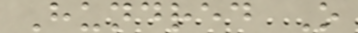Hundred O
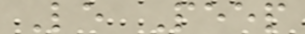Le Peep
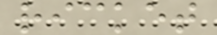ricket
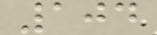104
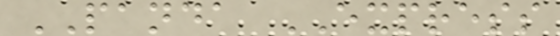PANDA EXPRESS
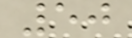50
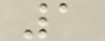1
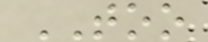TOO
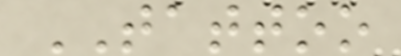TATTOO
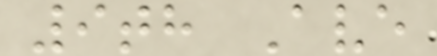9th Ave
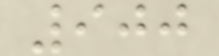900
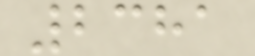2381
